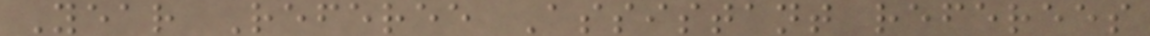Year Referee Assistant referees
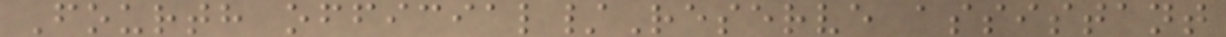Fourth official/Reserve assistant
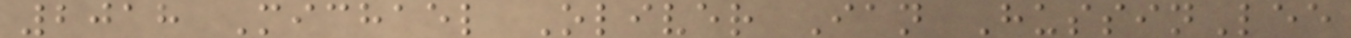2018 Michael Oliver Ian HussinLee
